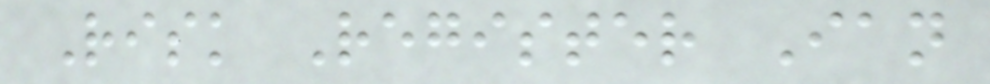Risk Register Ian
